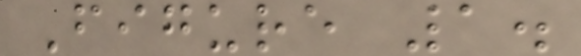Figure 1.
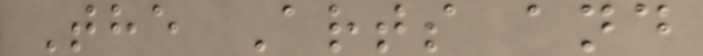The Arts and
